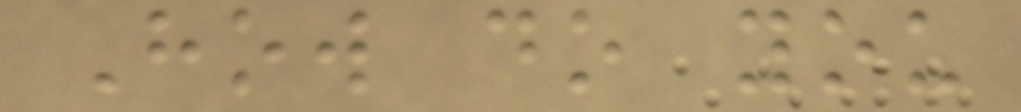How do you
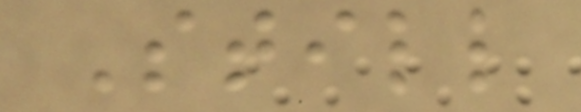Still
